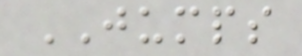JUMPS
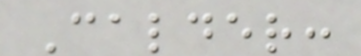Calder:
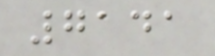7141
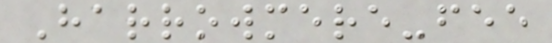Harrowmere-fee
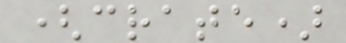(crate)
